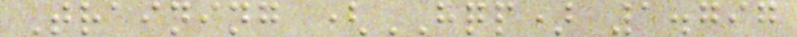Training (HQP) 1.797
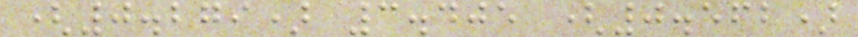(0.279) 3.405 (0.562)
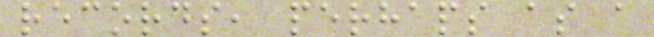records, perhaps as a
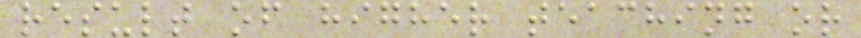result of higher teaching or
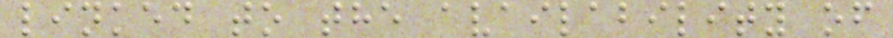linked to the availability of
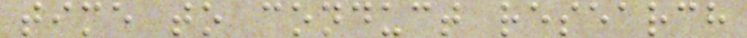time to conduct research
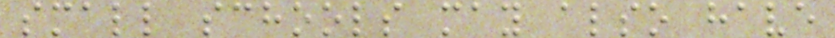small schools may also have
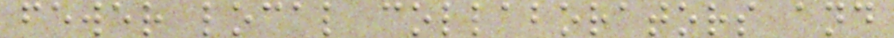fewer local collaborators and
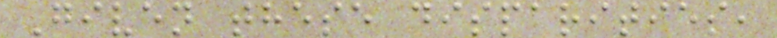Given these disparities,
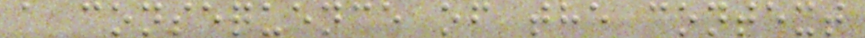a consequence of the context
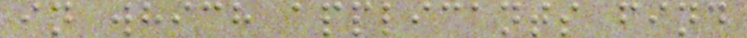in which applicants find
